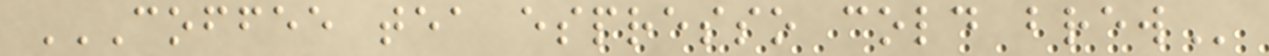COFFEE TEA ESPRESSO COLD BREW
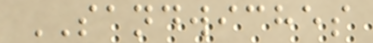SANDWICHES
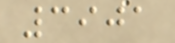3901
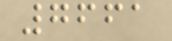7661
